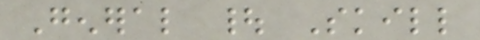General | Skill
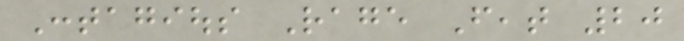Contagious Rage Feat 20
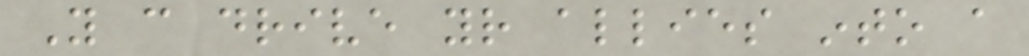You can drive your allies into a
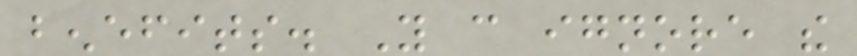benefits. You can ignore the
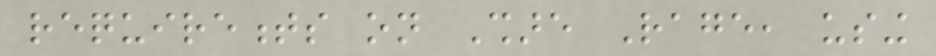requirements on Share Rage, using
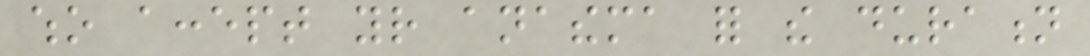who accept your anathema for the duration
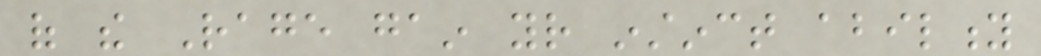of the Rage gain your instinct ability
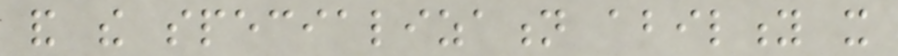and the specialization ability it
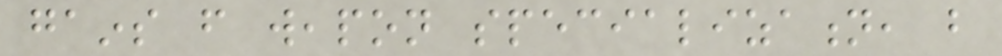gains from weapon specialization, but
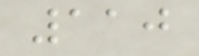110
